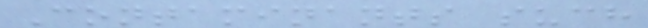Contaminants such
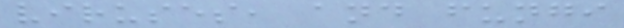viruses, and fungi
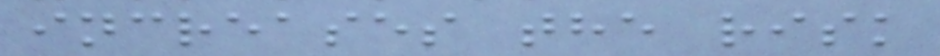increases the risk
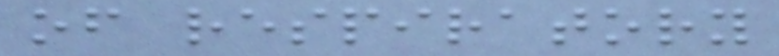of respiratory
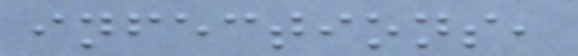infections,
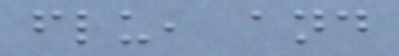flu, and
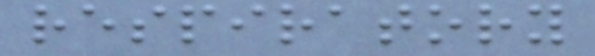respiratory
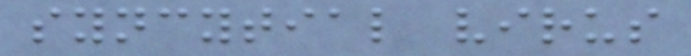syncytial virus
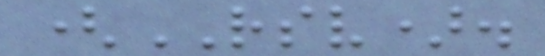(RSV).
